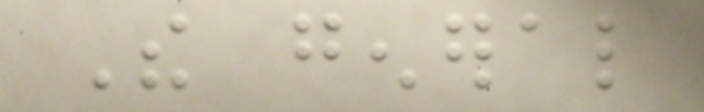The general
